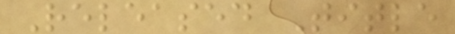Released Title
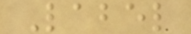Label
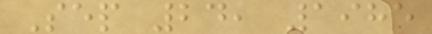Sep 24, 1985
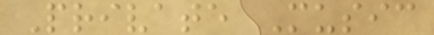Private Music
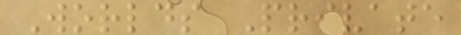Worlds Private
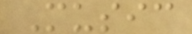Music
